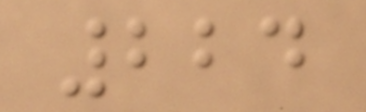224
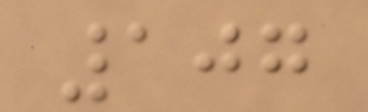107
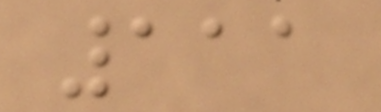111
